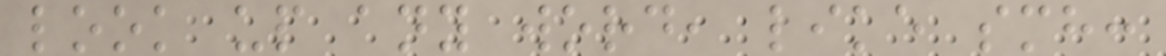look up any word, like smh:
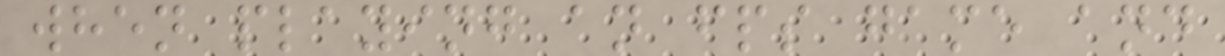when playing an fps game and
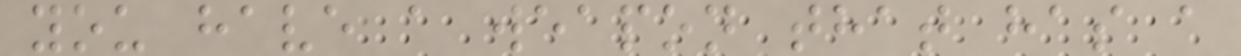you have a weapon that has a
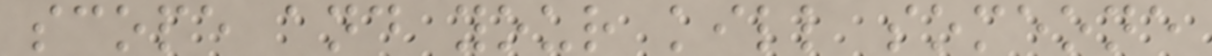scope and your kill someone
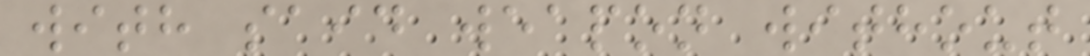with said weapon without
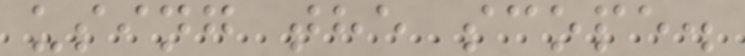using the scope.
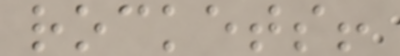rockets!
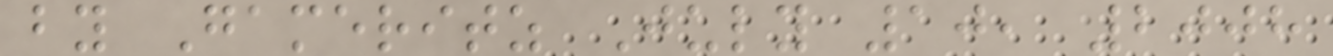by Gameritz July 10, 2008
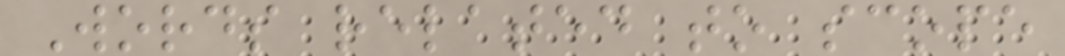Words related to scope
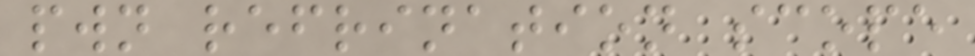pwn refrination scope
